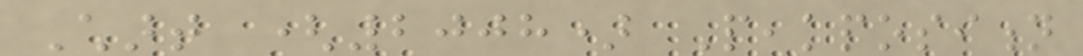Chart (2008) Peakposition
